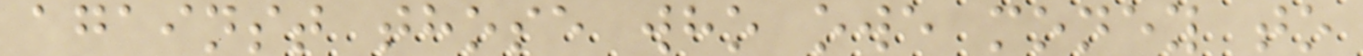against those who owe money to
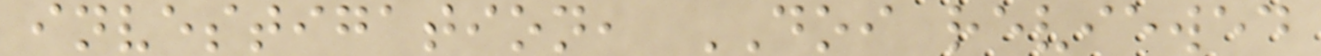investigation, DOI reviewed
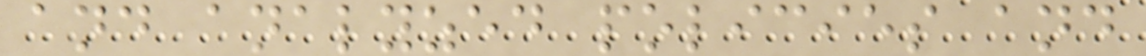and analyzed policies and
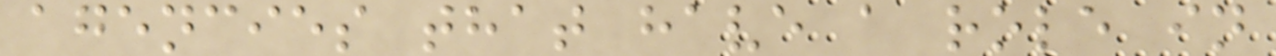agencies that have a role in
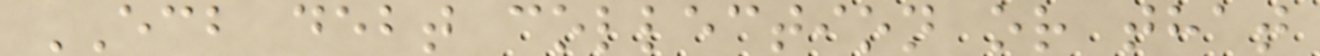ECB debt collection or that
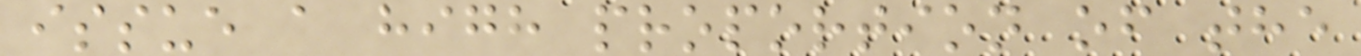issue a high proportion of the
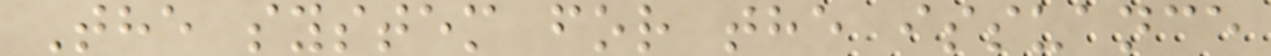The system for the issuance
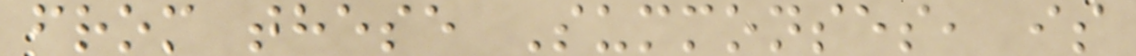from these Summonses, is
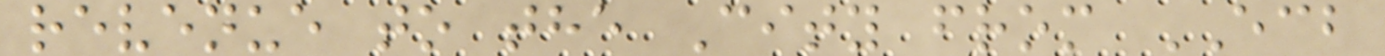revenue to the City from ECB
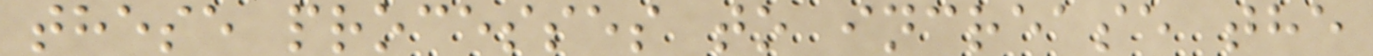these processes to increase the
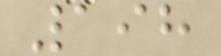198
